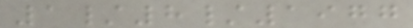1/8/1977
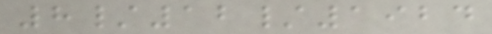8/12/1924
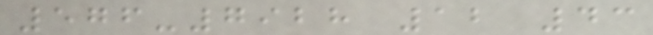576-7928 12 43
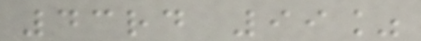43rd 99%
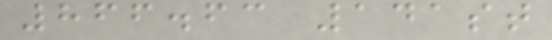866.63 141st
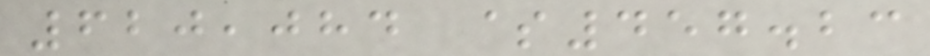620,084 $457.23
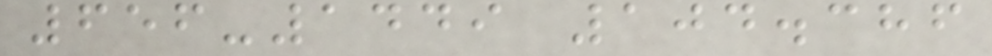656-1449 104.386
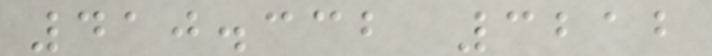410.332 3212
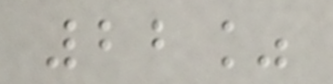22%
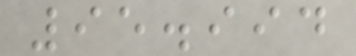95.994
